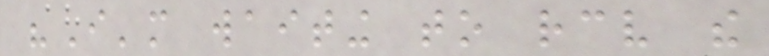"I'm waiting to receive the
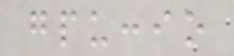gpuccio
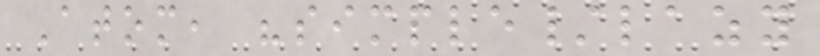Atom, "simple/lazy
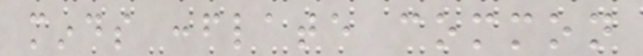minds conflate common
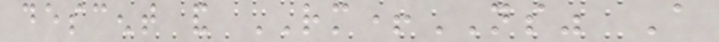descent and RM+NS" A
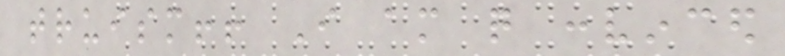truism!! I am quite convinced
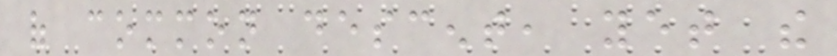of common descent, yet the
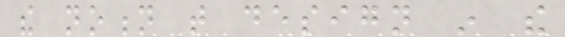the notion that design in the
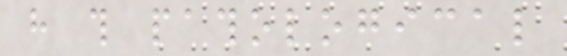have this pathological
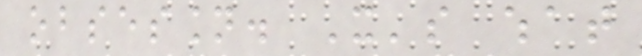obsession. It's what
